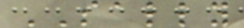SALLY
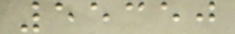55350
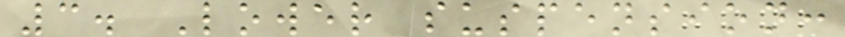3. Lower suspension:
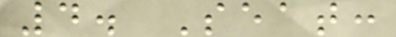4. Seat:
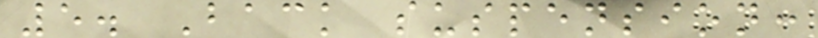5. Back suspension:
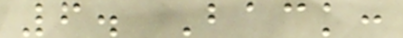6. Back:
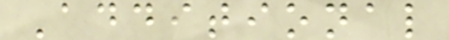Additional
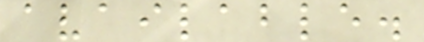available.
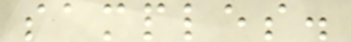samples.
